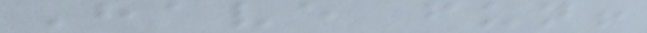Have fun!
